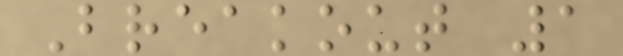Breakout 1
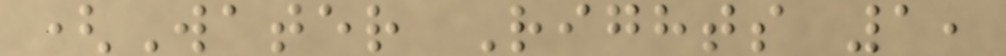(Water Rights 1,
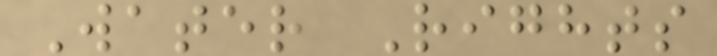Water Rights
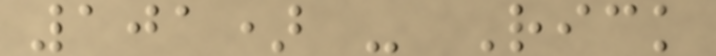101) - Rick
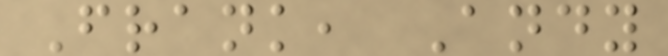Frank, Andy
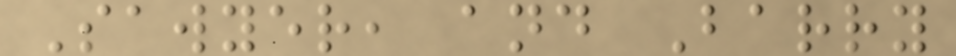Sawyer, and Barry
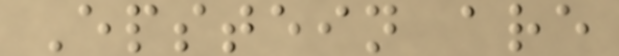Epstein are
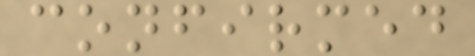confirmed
